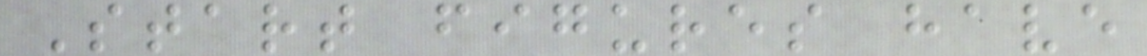Start figures have
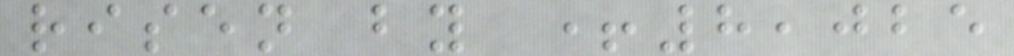risen by +8,025
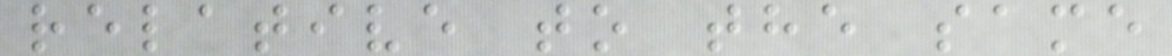relative to the same
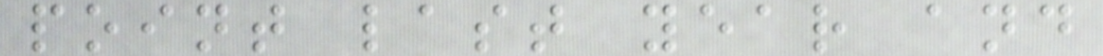point last year and
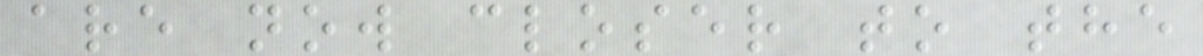are now closer to the
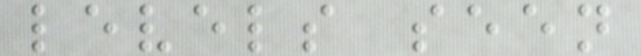levels seen
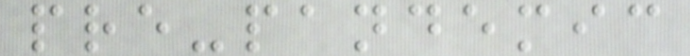pre-pandemic
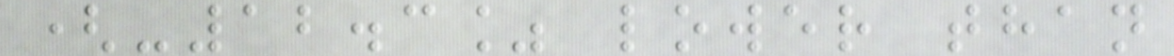(-12.3% lower than
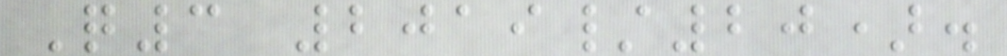Q3 2019/20).
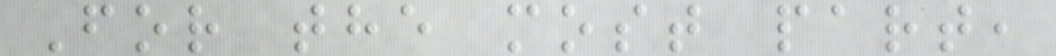For the most part,
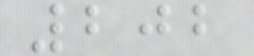202
